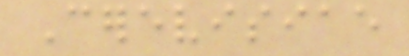Cerevisiae
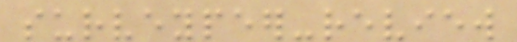surveypeer-review
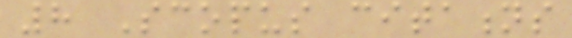8 Scopus citations
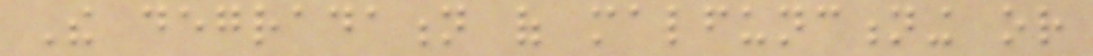The degradation of malfunctioning or
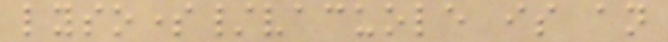lysosome/vacuole is an
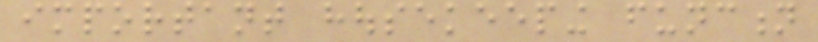important housekeeping function
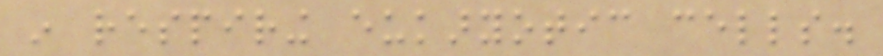in respiring eukaryotic cells.
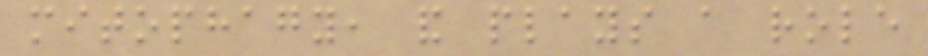mitophagy, and plays a role
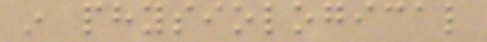in physiological
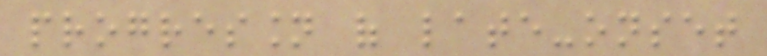progression of late-onset
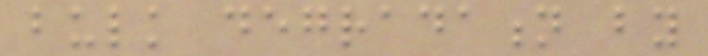bulk degradation by
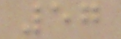57
